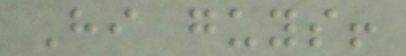Hi guys!
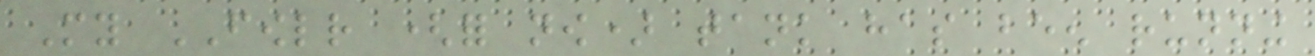My FOWLR (for now) tank has been running
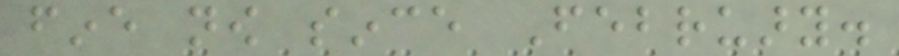fine now since February.
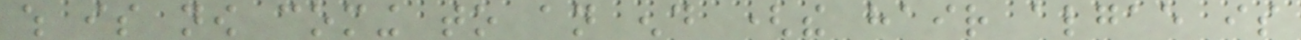which is now coming to an end (the hair algae is
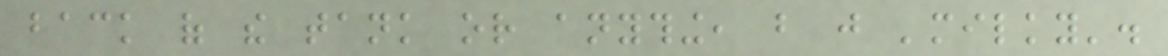back of the tank or anything, but just 'milky'.
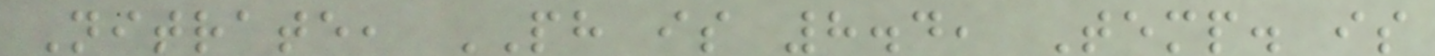Nitrate, PH is 8.4, Temp. is
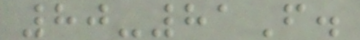80-81F.
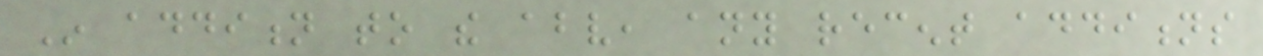In addition to the above, any recent additions
